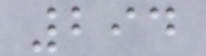294
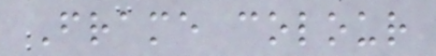Frame colour
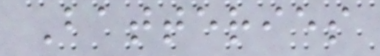Batteries
